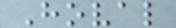Hoval
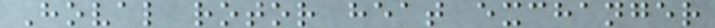Hoval rotor heat exchanger
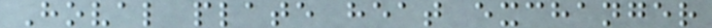Hoval plate heat exchanger
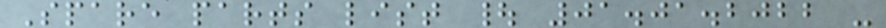Spare parts list | 01.01.2022 -
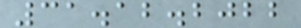31.12.2022
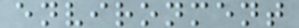environment
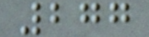277
